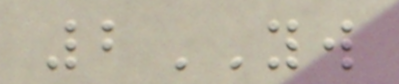2YW
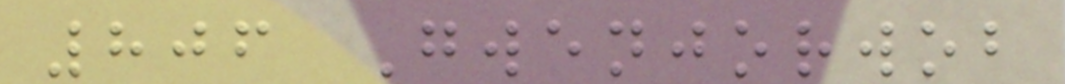806 Gwenjorwob
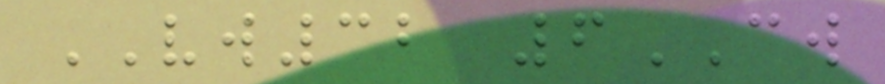VW32 6CW
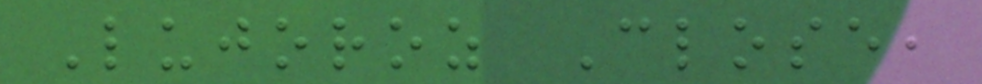Lujoroz Close,
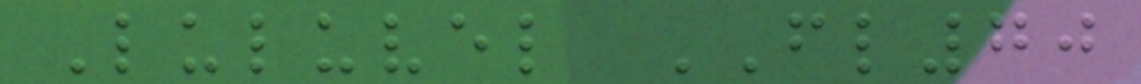Luluvel FL70
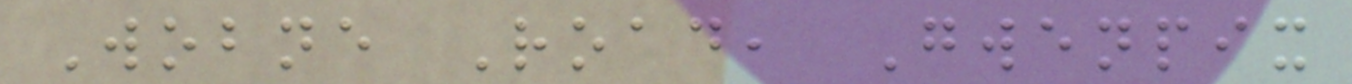Wobne Road, Gwenpix
